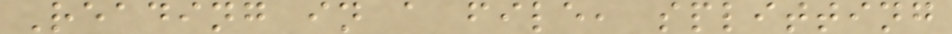Reading in a file, splitting
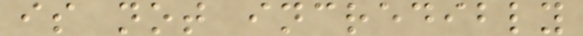is not incredibly
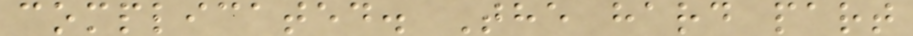complicated. The hard part
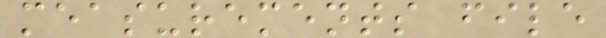measurements file
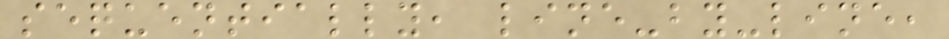sequentially, line-by-line,
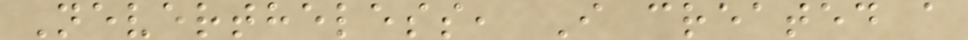Nevertheless, I created a
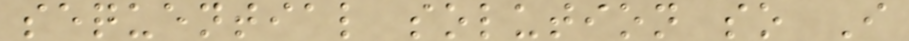sequential solution so I
